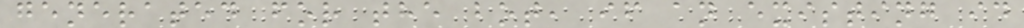generated for the bot, if an existing id
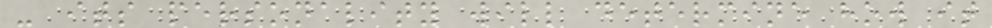- its personality will determine how it
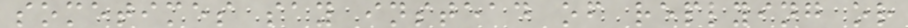sometimes say instead of replying or
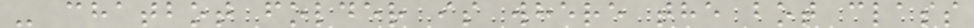- chatbot folder is where the bot class
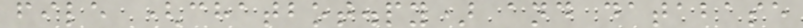file (chatbot.py) and database
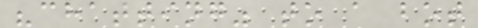"chatting" to a bot
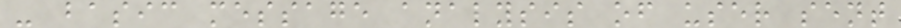- basic message analysis of user sent
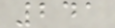241
